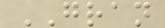GRAN
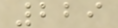229
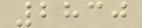2830
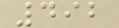492
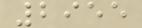2955
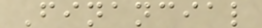Financial
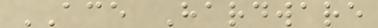ACE Hardware
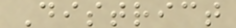District
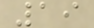19
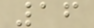16
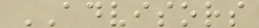ADVISORS
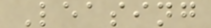Leasing
